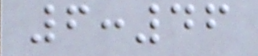6:46
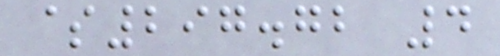$297.72 4
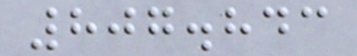807.843
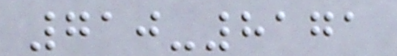710-8171
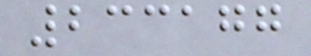233177
